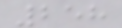258
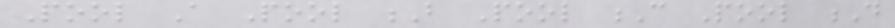Pool A Pool B Pool C Pool D
